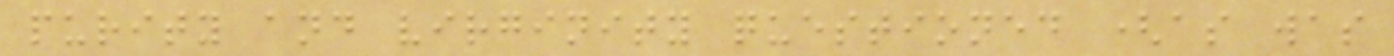purity and virginity questioned (as was
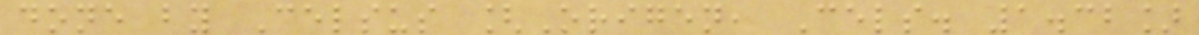done by Celsus [Origen, Cels. 1.32]
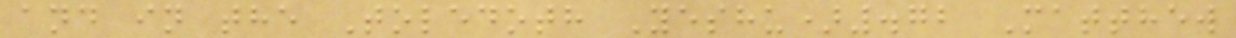and in the Toledoth Yeshu).72 Matthew
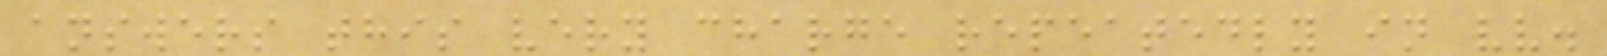answers this very charge repeatedly in vv.
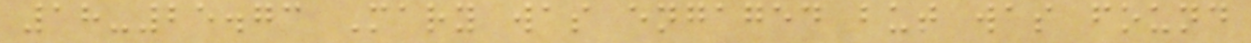18-25.73 Mary was engaged but was found
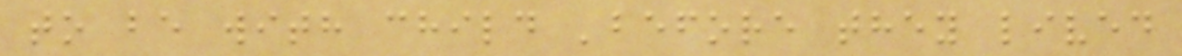to be with child 'before they lived
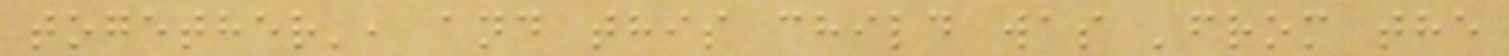together', and this child was 'from the
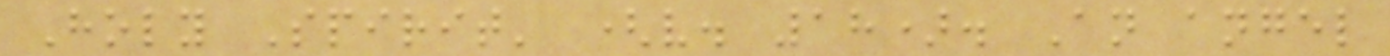Holy Spirit' (v. 18). An angel
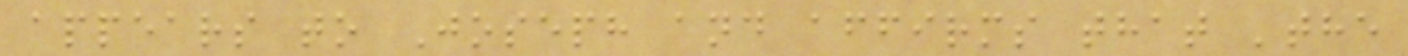appears to Joseph and affirms that 'the
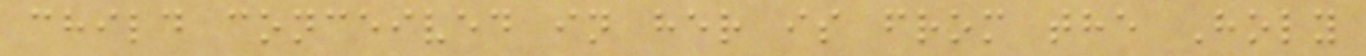child conceived in her is from the Holy
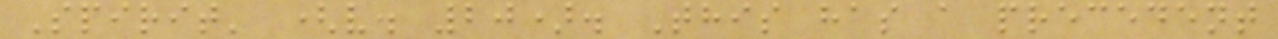Spirit' (v. 20). This has a precedent
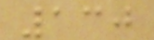130
